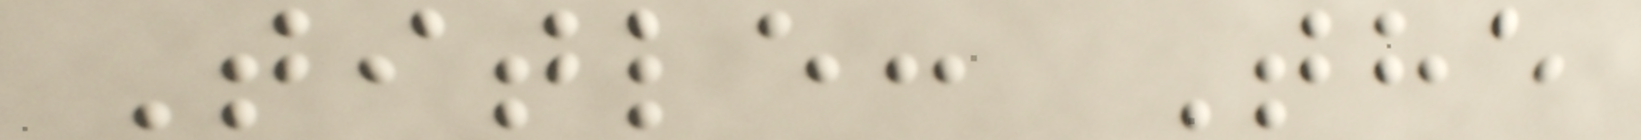Title: The
